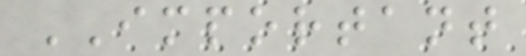IMPORTANT
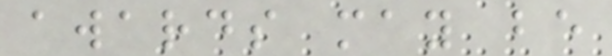awards may be
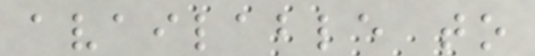available to
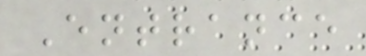Entrance
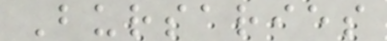Bursaries
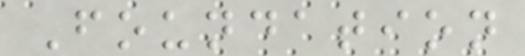Foundation
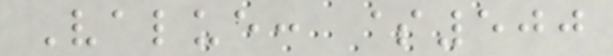Value: $500
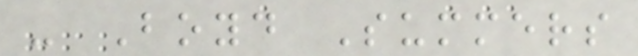- Boyd Summers
